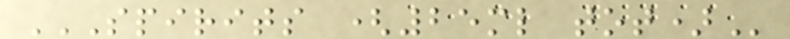SPIRITS (25ML TOT)
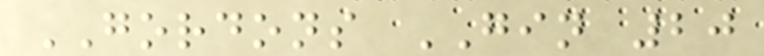GORDONS GIN 20
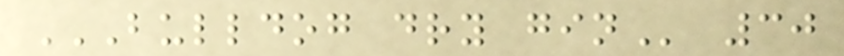BULLDOG DRY GIN 30
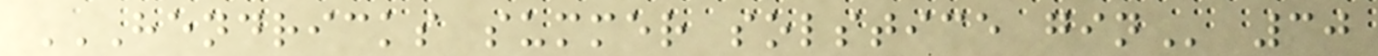HENDRICKS SUMMER SOLSTICE GIN 30
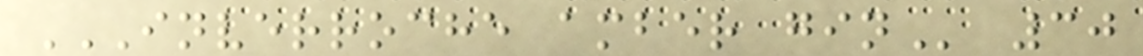INVERROCHE AMBER GIN 30
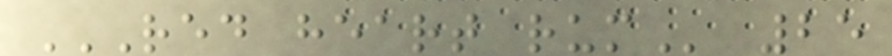RED HEART RUM 25
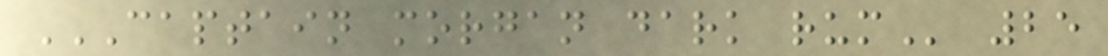CAPTAIN MORGAN DARK RUM 25
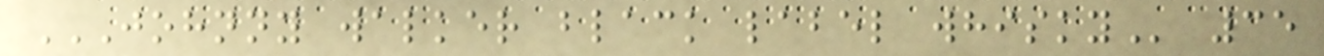JOHNNY WALKER BLACK LABEL WHISKY 35
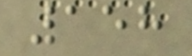158
